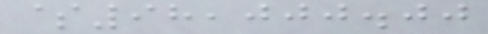$98,000.00
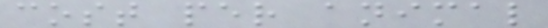cost per animal
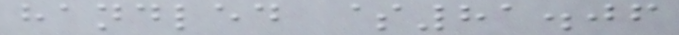handled $81.06
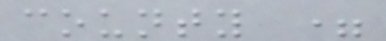county =
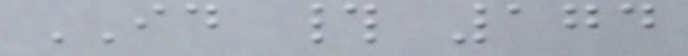ID # 174
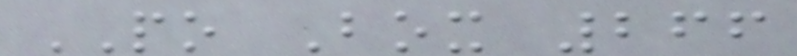PO Box 266
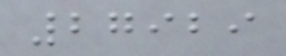27929
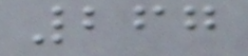267
